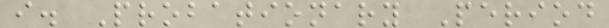i. Probationary Period
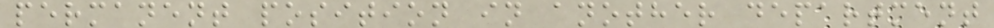permanent position in another department
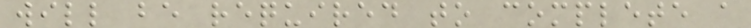will be required to complete a
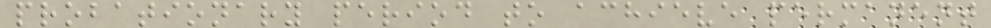probationary period to achieve permanent
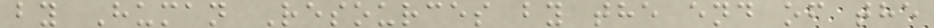by Human Resources by the end of the
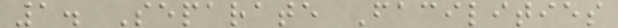1. Separate Facilities
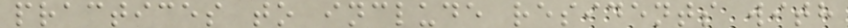practices to include residents with
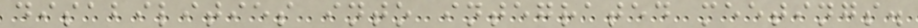disabilities into integrated meetings.
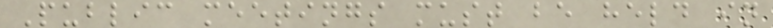Public meetings must be held in
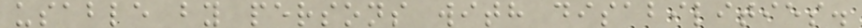usable by persons with disabilities.
